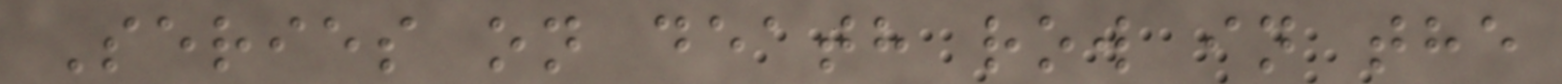Series on death row in the
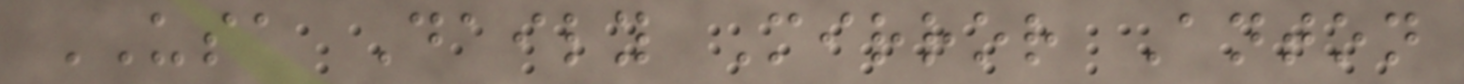USA Daily Mirror Anton
